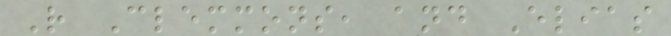R Clemmons, and Elias
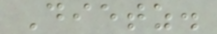Dietz.
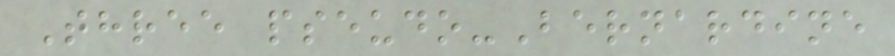Three pseudo-Bernardine
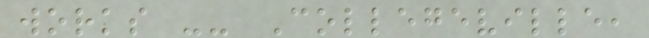works -- Collegeville,
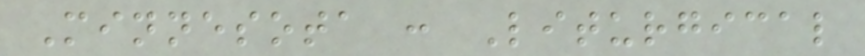Minnesota : Liturgical
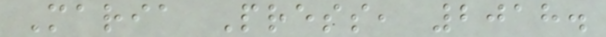Maria Press, 2018.
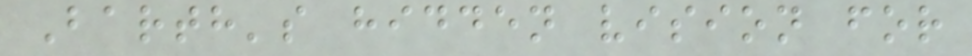Barth's hidden vision for
